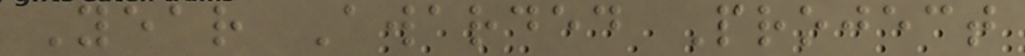Year Awarded Project
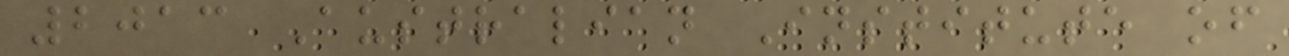2013 Australian Institute of
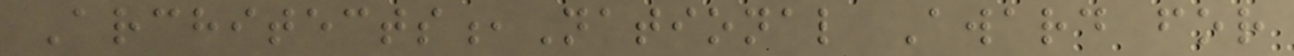Architects,National Award for
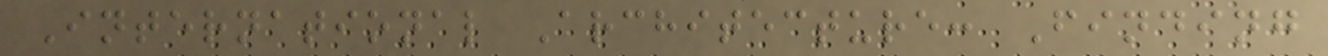International Architecture: Finding
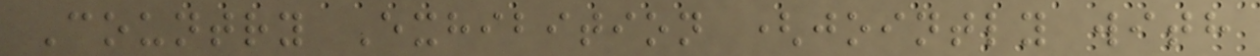Country Exhibition (jointly with
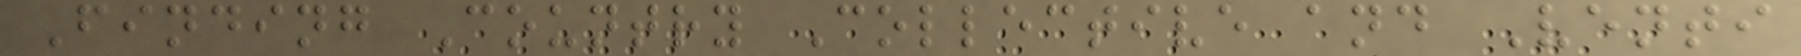Finding Country Collective and Venti
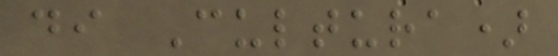di Cultura)
